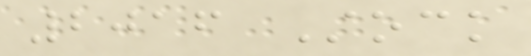2016 Stock
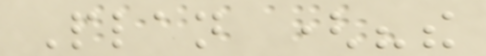Plan ("the
